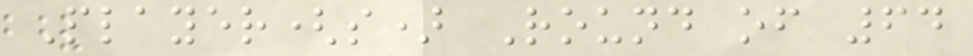Player(s) Round of 64
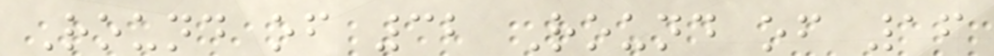Round of 32 Round of 16
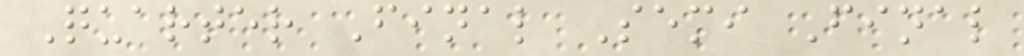Quarter Final Semi Final
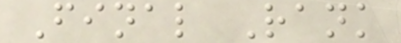Final Rank
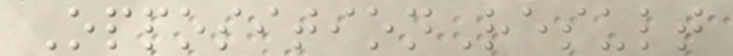OppositionResult
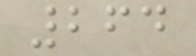264
